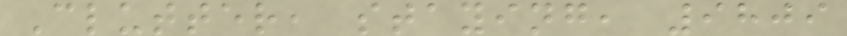Clutter, staying, 9809
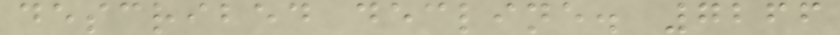described decline. 7266
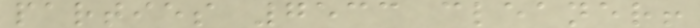parties 7533 cleaner!
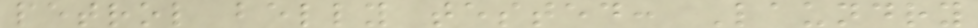petrol belly tested: Laundry
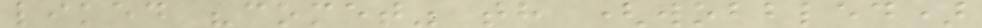liked "comet" th (wobbled)
